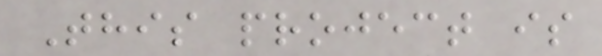This project is
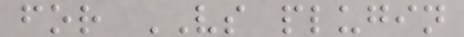for VS plugin
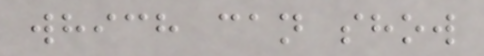which can show
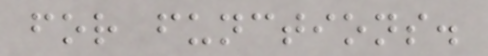for functions.
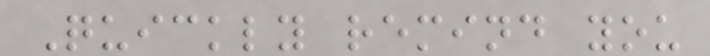Quickly remind you
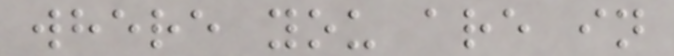where you are in
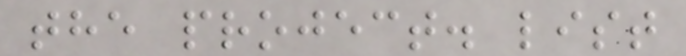the project. list
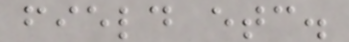field etc.
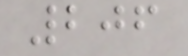206
